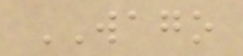WAGO
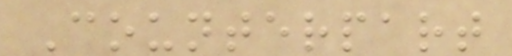Counterpart
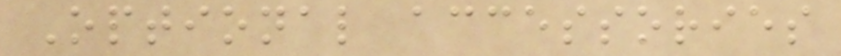Optional accessories
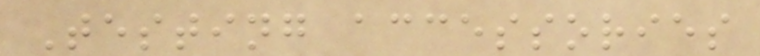Testing accessories
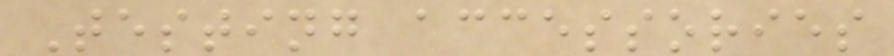Testing accessories
